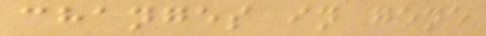changes in gene
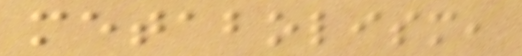metabolism,
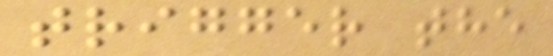trigger the
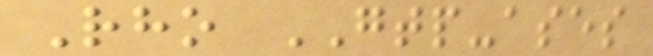Rho GTP-ases
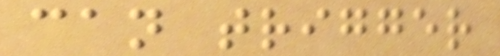can trigger
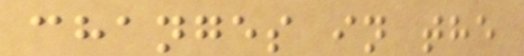changes in the
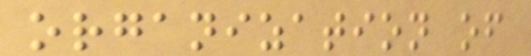organization of
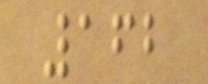162
